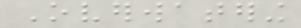Overwatering
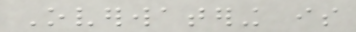Overwatering is
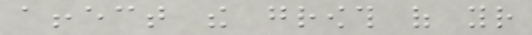affect the growth of your
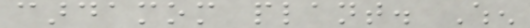cardamom plant. When
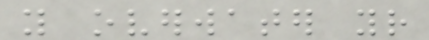you overwater your
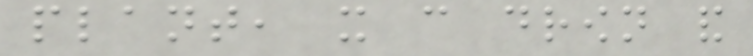plant, it can drown and
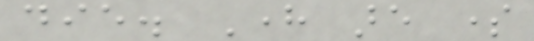die. Here are some
